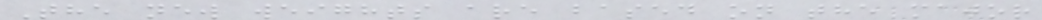The new weights are based on the major
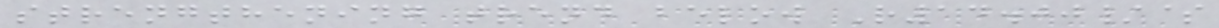strengthening trend below R14.00/$
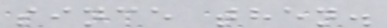since then.
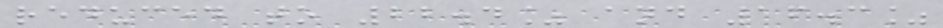reduced to 22.4% and 16.3%
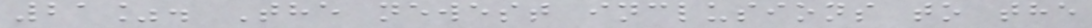21%. The newest inclusions to the
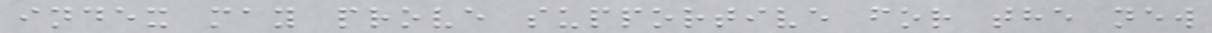index may prove supportive for the new
